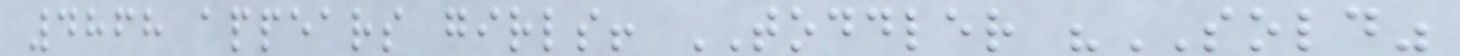4868 appears girls! TODDLER "SOLD"
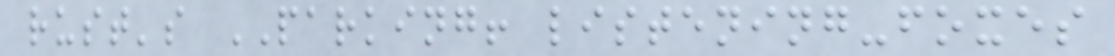rust's PARKING! listening-foxes
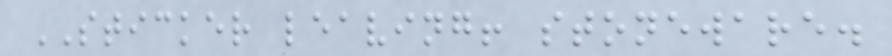STICKER leaving! stoneware.
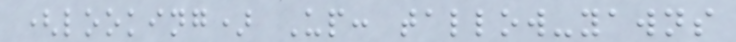(looking) Up: tallow-yawns
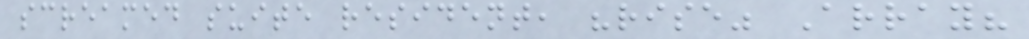screamed suite resident, "rise" Array?
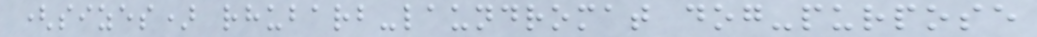(sizes) rhubarb-laundromat dog-purpose
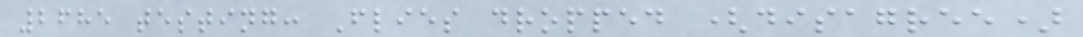2685 testing: Flies dropped (disagree)
